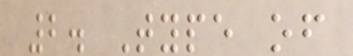2. Type of
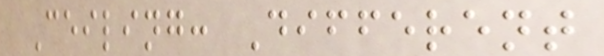Ceiling: Different
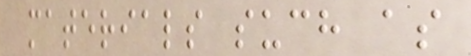materials such as
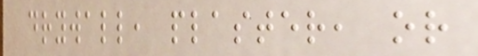drywall, plaster, or
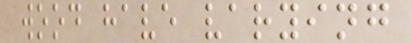wood have varying
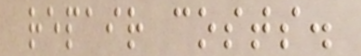repair costs.
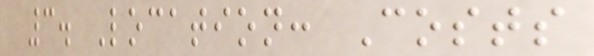3. Location: Costs
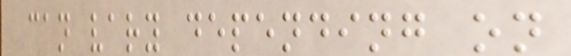can vary depending on
